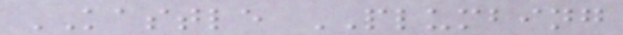KASTLE PLUMBING
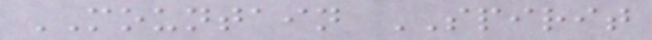MOUNTAIN SPIRIT
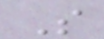S
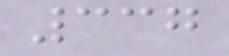337
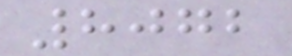8072
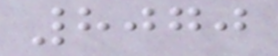8070
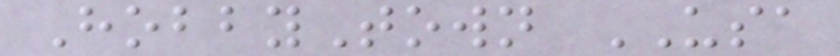HobbyTown USA
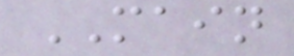MAIN
